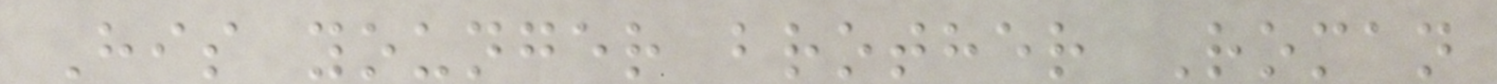His younger brother Roman
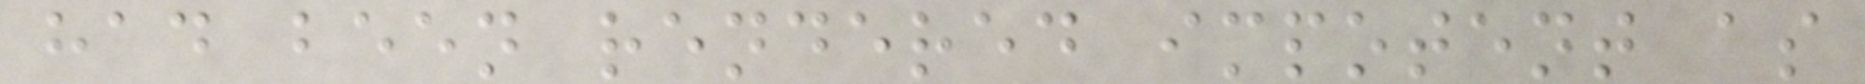had been rendered impotent as
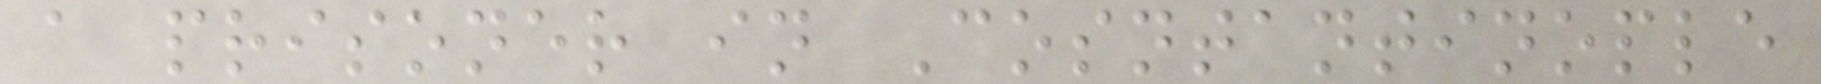a prisoner in Cosntantinople
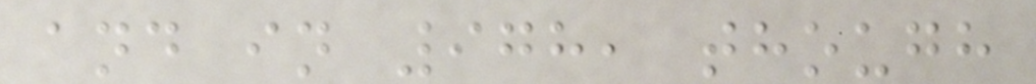and in 978, though
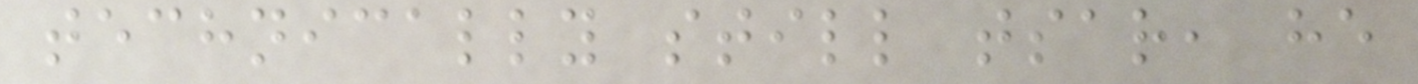technically still tsar, he
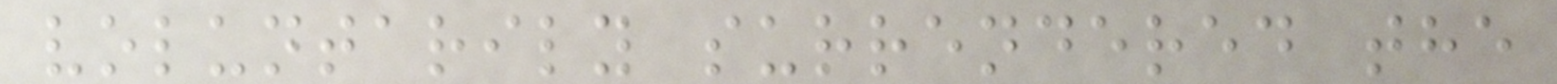voluntarily surrendered the
